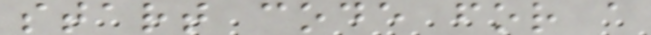start code for a
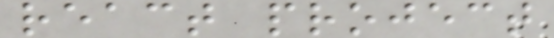react project
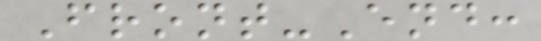Front-End:
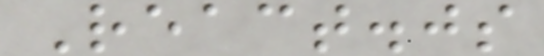React.js
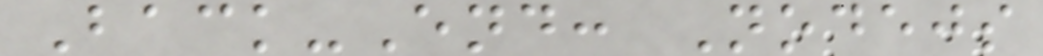Back-End: Nodejs
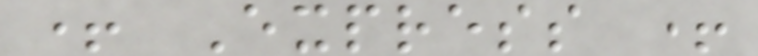+ Express +
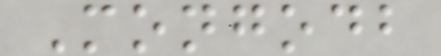Mongodb
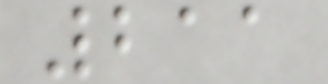211
